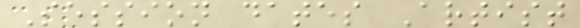Session dates Artist
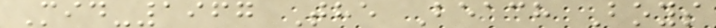Mid-1967 The Beach Boys
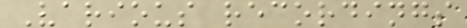Various recordings
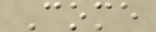Come
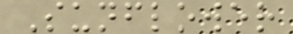Sunflower
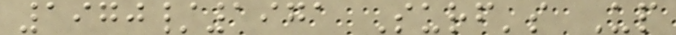1970/1971 Surf's Up
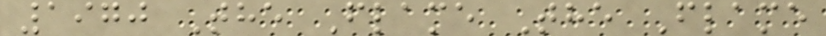1970 The Flame The Flame
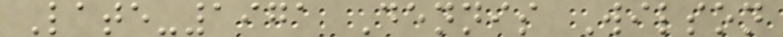Late-1971 Dennis Wilson
